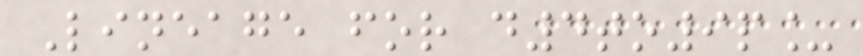Lineage for d4to9p_
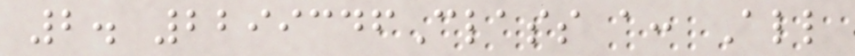2. 2299346Class a: All
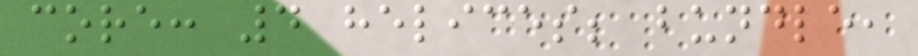core: 4 helices; bundle,
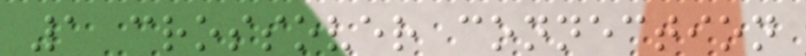1 crossover connection
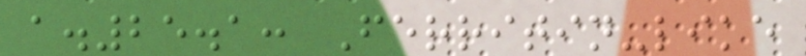a.25.1: Ferritin-like
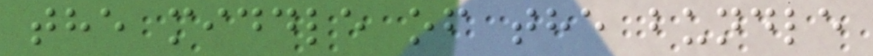the middle of the bundle
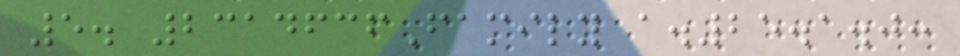5. 2314636Family a.25.1.0:
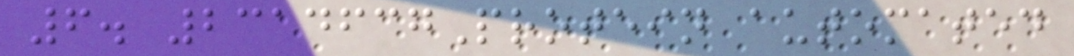6. 2314637Protein automated
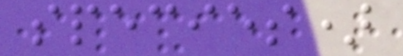species)
